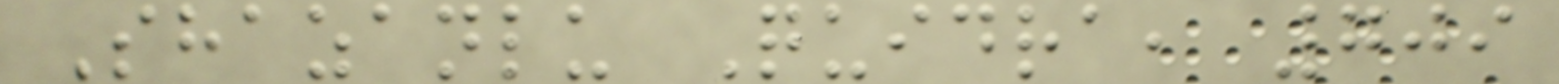Shazanlu Quidra, 709
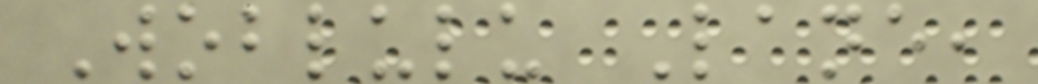Woblulu Lane,
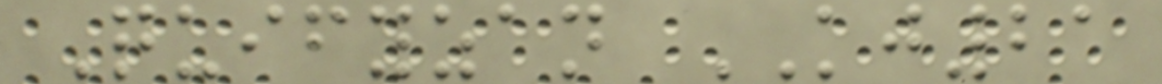Quifyzan KJ21
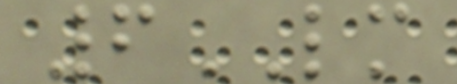6LM
